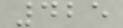425
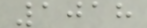1018
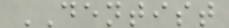DENTIST
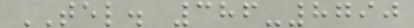TEL. 386-8790
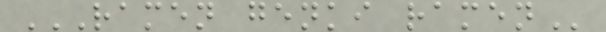RAMEN GENKI RAMEN
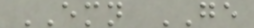EMN GE
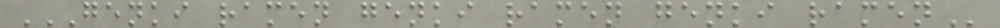GENKI RAMEN GENKI RAMEN GENKI RAMEN
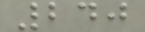240
